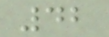42
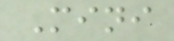Mini
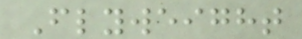Flyweight
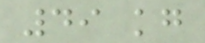49 kg
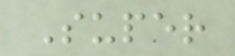Super
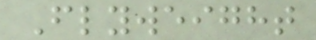Flyweight
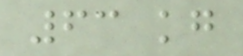63 kg
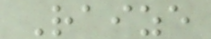Raize
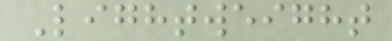Lightweight
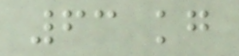63 kg
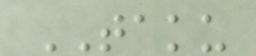TAKU
